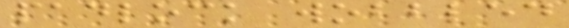padlock wobbled
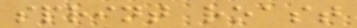sprint roast
